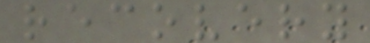recovery
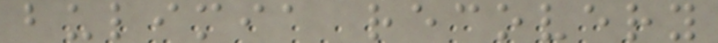bulimia recovery
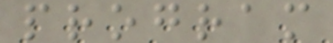program
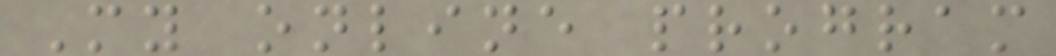My online program
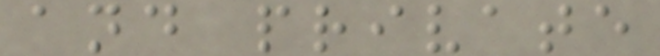and private
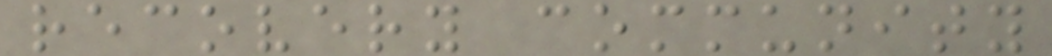recovery community
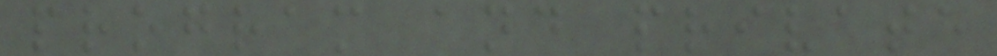program and private
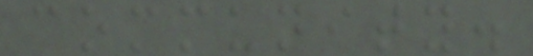community.
